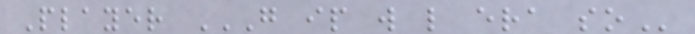Player G IP W L ERA SO
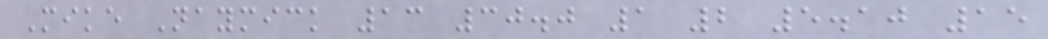Mike Naymick 13 30.0 1 2 5.10 15
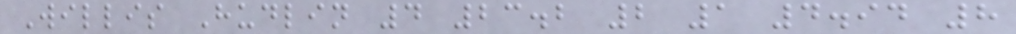Willis Hudlin 4 23.2 2 1 4.94 8
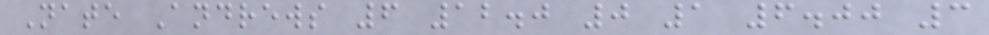Nate Andrews 6 12.0 0 1 6.00 3
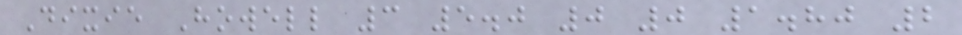Dixie Howell 3 5.0 0 0 1.80 2
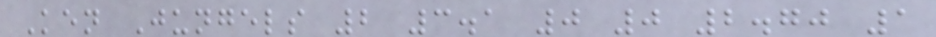Ken Jungels 2 3.1 0 0 2.70 1
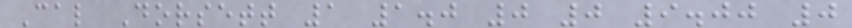Cal Dorsett 1 1.0 0 0 9.00 0
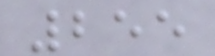255
